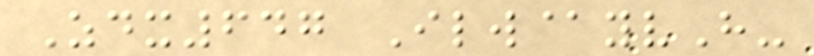Zdx647 Ilw@yvH-
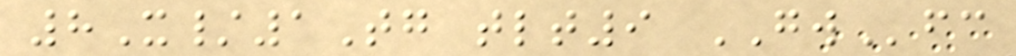8X/1Tg tlt9 GWfc
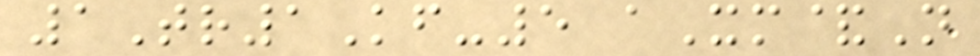1Tr1Kf-5 aXm&N
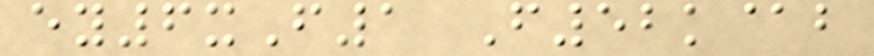ey6xF1 F52k@b
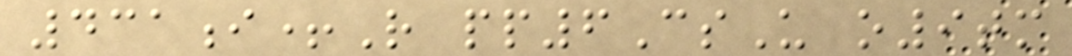431i+R pp6CsU o9tm
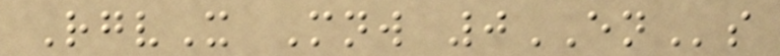RgvX Mnw 0ENs
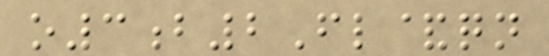o3b2Fl&qn
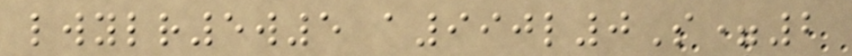lwylr5w5 a990l0S=2
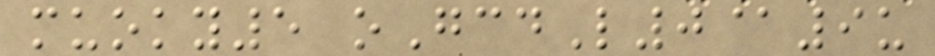muoky5 oGcdL0@9u
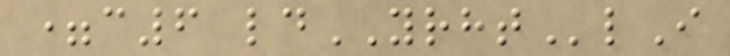=c6 ldYRHTlI
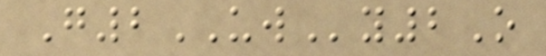G2UWy2O
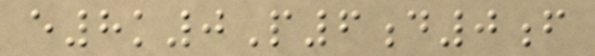e8k0P6d0f
